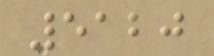5120
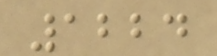1224
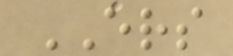ERS
